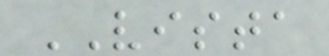VISTA
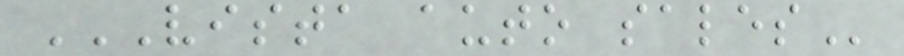VISTA AUTO SALES
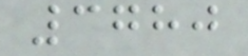3780
